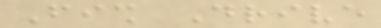Fish Drive
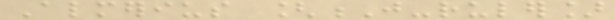Almerius [J-ruler]
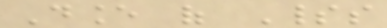Dance of Spirits
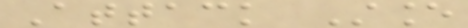Attack Stance
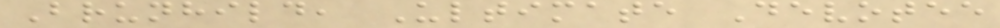Brunhild, Ultimate Devotee
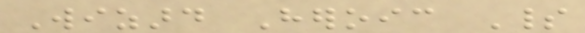Wizard Heroic Spirit
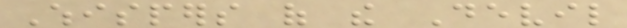Whispers of the Devil
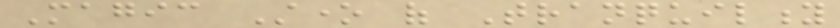Magic Stone of Tranquility
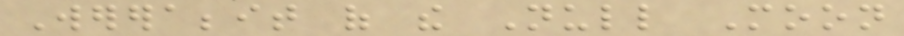Wererabbit of the Null Moon
